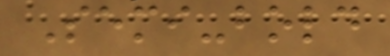Semi-bold
